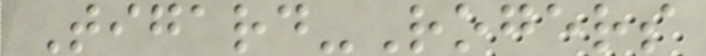Tigard-Rogers
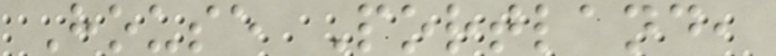House Portland,
